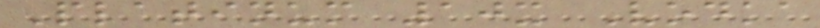Platinum 10x Vodka
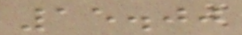15.00
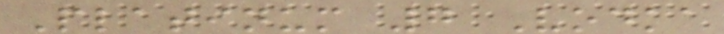Platinum 7 Vodka
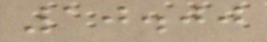10.00
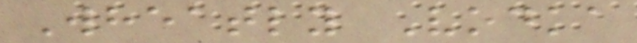Wheatly Vodka
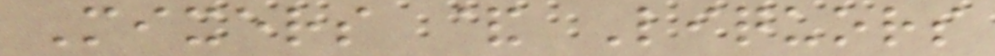Mixers & Liquors
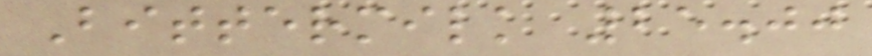Bittermilk 25.00
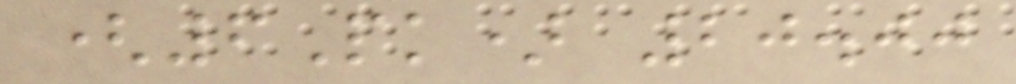(6Pk) 20.00
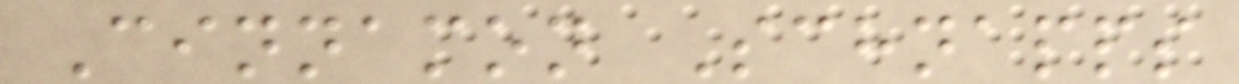Cinnamon Schnapps
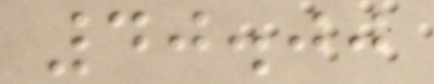40.00
